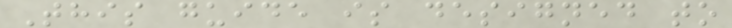This guide is designed to
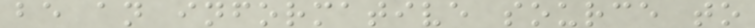be an informative source to
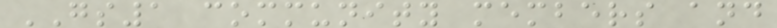GS1 community members and
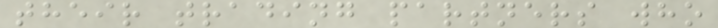their trading partners who
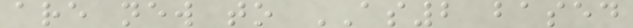are new to AS2 based
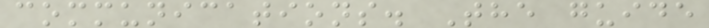communications. The guide
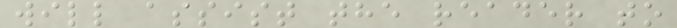will assist the reader to
